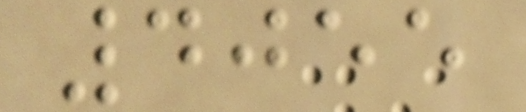4055
